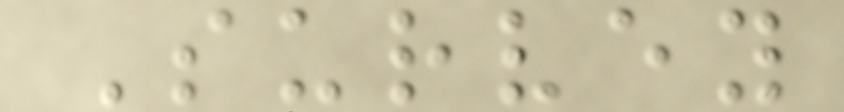Survey
